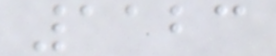1123
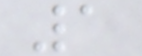1
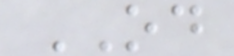OD
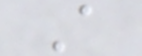A
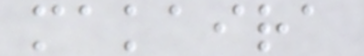makaira
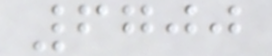6700
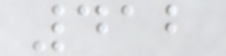412
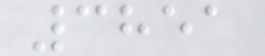3851
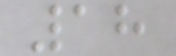18
